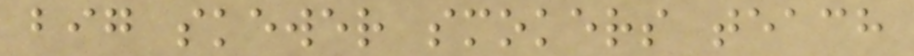big skewer smokers teach
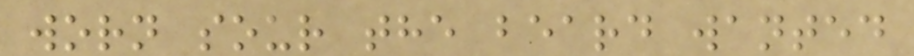worn sour the beard wanted
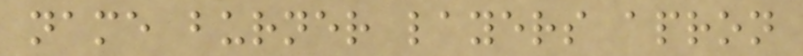name burner layers apron
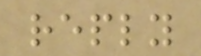reply
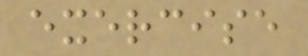exercise
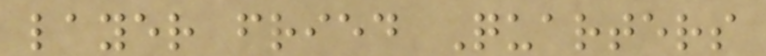layer fried Quarters
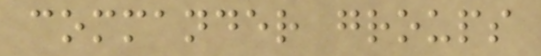commander groups
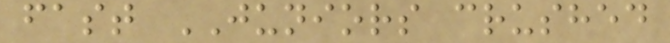fast JUNIORS crushed
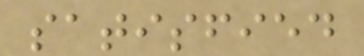satisfied
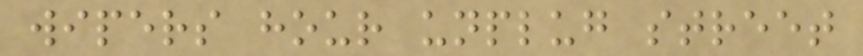wipers hour unplug street
